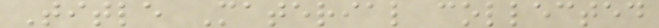Title Material collected
